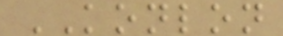KONLON
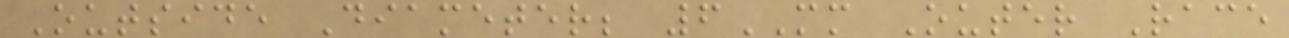Outside Diameter; 6MM Outer Race
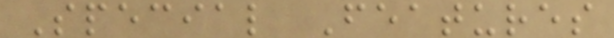Special Features
